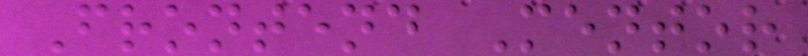Frontend Mentor
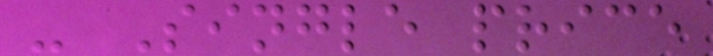- Single price
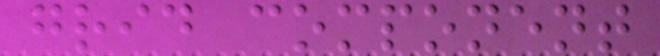grid component
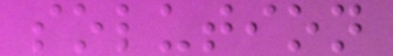solution
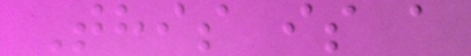This is a
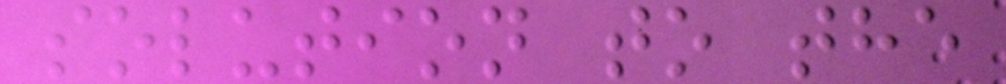solution to the
